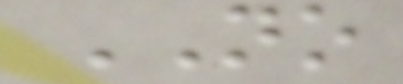NO
